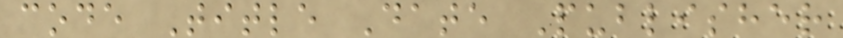code Title Date Publisher
